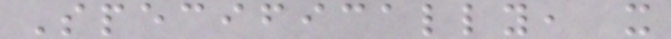Specifically, it
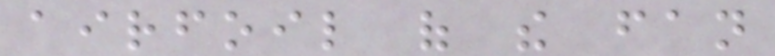airfoil of the fan
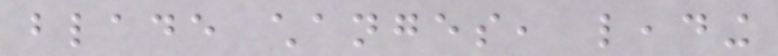blade changes, leading
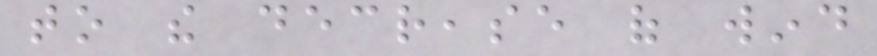to the decrease of wind
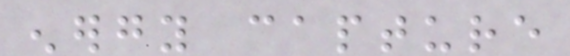energy capture
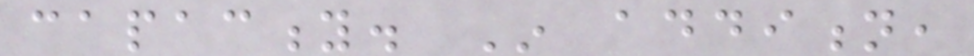capacity. In addition,
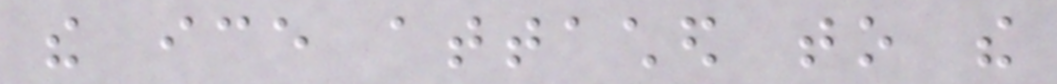the ice attached to the
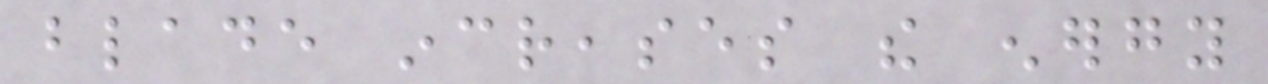blade increases the energy
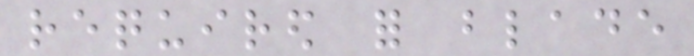required for blade
